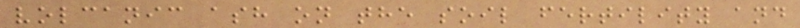volcanic ash on the soil fertility and
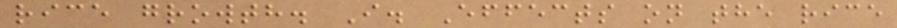rice growth. I. Effects on the rice
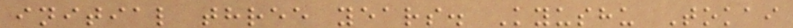initial three years. Kyushu Tokai
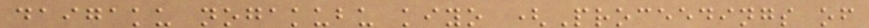daigaku nogakubu kiyo (Proceedings of
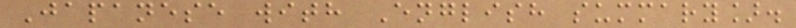Japanese with English summary].
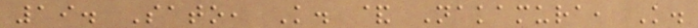19. Sato, K. & Nakamura, K.
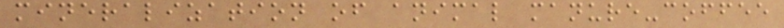mineralization of animal manure-coffee
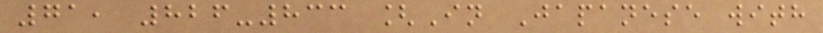71, 826-833 [In Japanese with
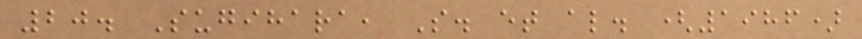20. Sugihara, S. et al. (1986)
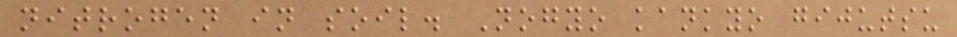nitrogen in soil. Nogyo kankyo gijutsu
